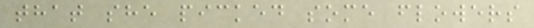that she picked some flowers
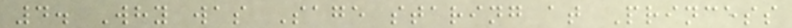4. Why was Sage staring at Princess
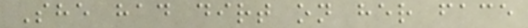She had dirt on her face
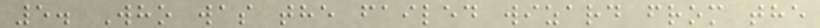5. Who was the failed wizard from the
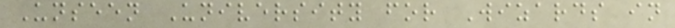Unseen University for Wizards in
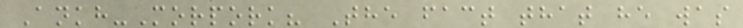Ankh-Morpork? The fact that he was
